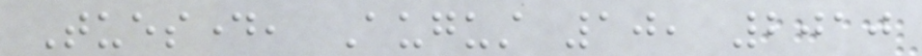Tuesday, August 10, 2010
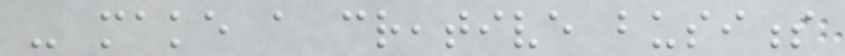- make a creative business
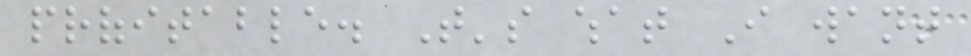profitable. That's what I want
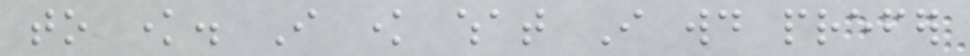to know. I know what I would prefer
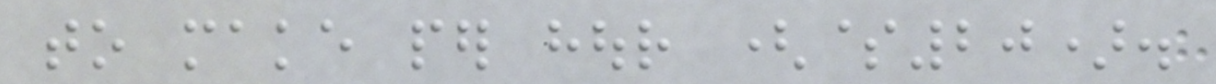to make per hour ($20).
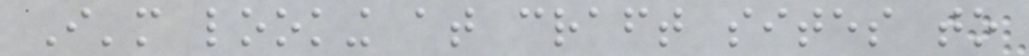I'm looking at craft sites to
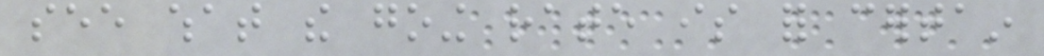see what the going rate is for certain
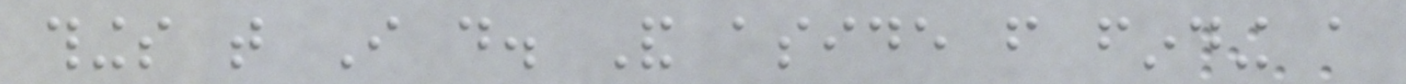things that I do. And aside from finding a
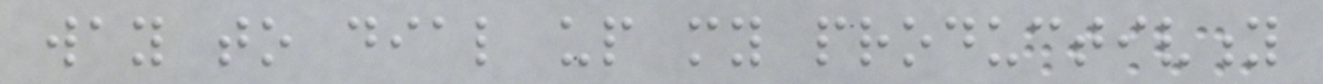way to dial up my productivity
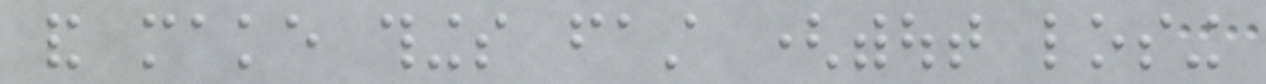and make things fast (without losing
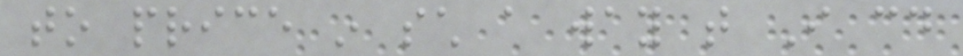to price in such a way that I could
